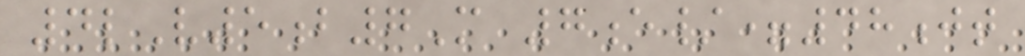4lV5b7M 7e/=48jt
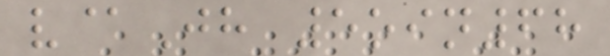v@Jh 5oin68
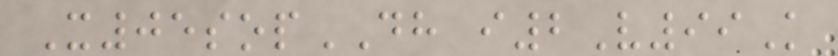X05sopDH i2V99K
